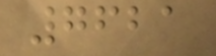7621
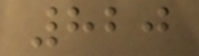820
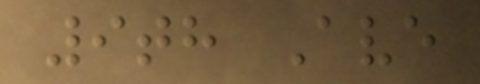9th Ave
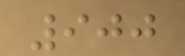900
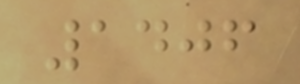1406
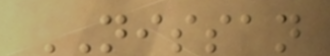NISSAN
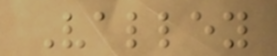Valley
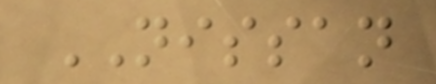NISSAN
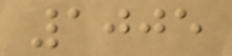1005
